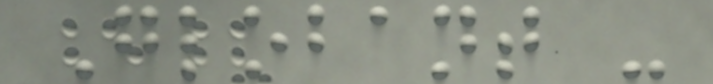Globant -
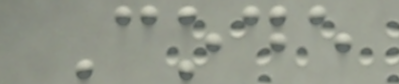Code
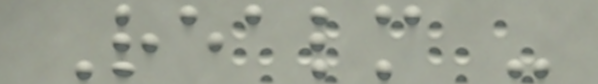Realm -
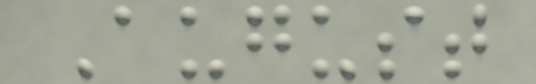August
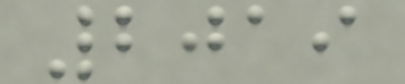2019
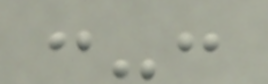:-:
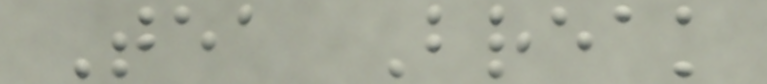Tea Break
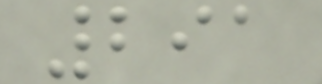291
